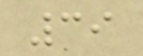39
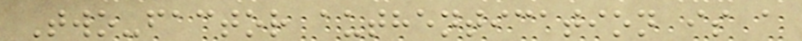Two-factor authentication is a
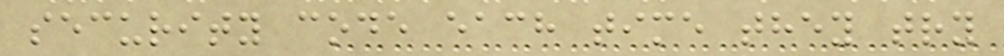security code each time they try
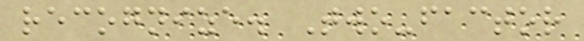recognize. Two-factor
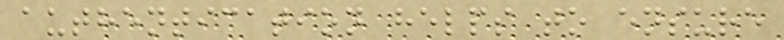authentication helps to ensure
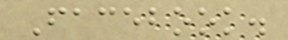Facebook.
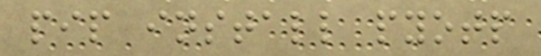pip install pyotp
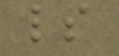ls
